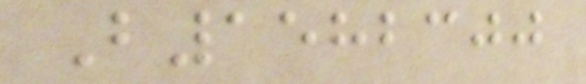B1582300
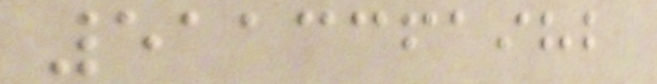5113361982
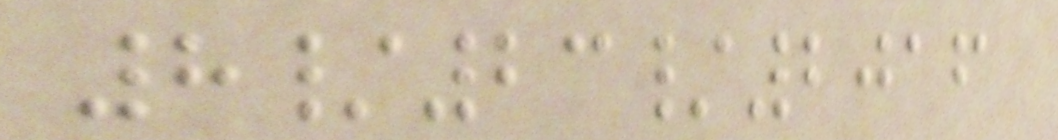8/23/2016
